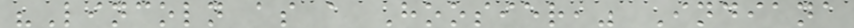"Lincoln as a Hoosier," Indiana
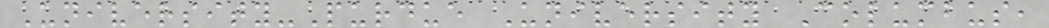University-Purdue University Columbus,
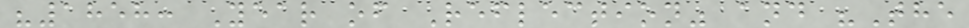"1858: Year of Reflection" and "The
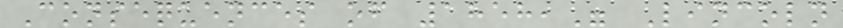Consequences of 1858," Lincoln
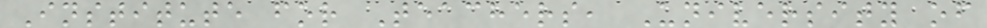Institute for Teachers, University of
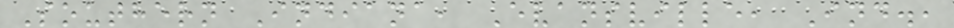Southern Indiana, Evansville, Ind.,
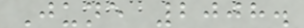June 2008.
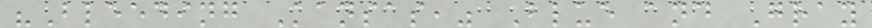"Bleeding Kansas," Blue and Gray
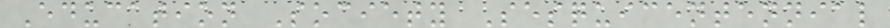Education Society Sesquicentennial
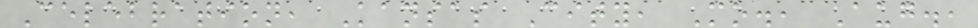Celebration, Kansas City, Mo., Aug.,
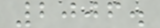2006.
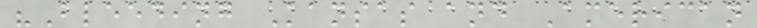"Bleeding Kansas and American
